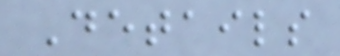Details
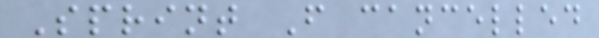Sprint F cancelled
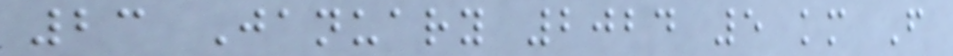23 January 2024 5 km F
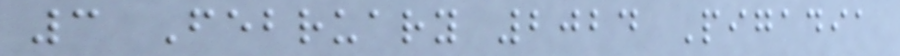3 February 2024 Pigadia
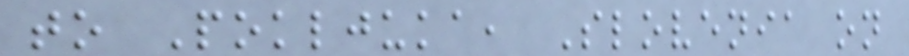to Pokljuka, Slovenia on
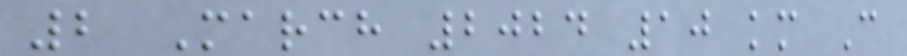2 March 2024 10 km C
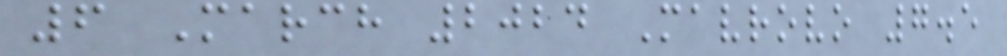6 March 2024 Mavrovo 7.5
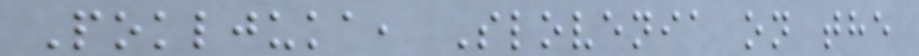Pokljuka, Slovenia on the
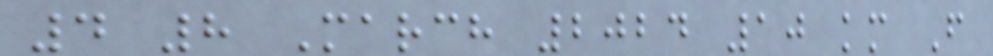4 8 March 2024 10 km F
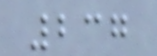237
